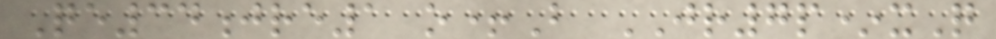Qe34jre1 o+B JR7p*xQ
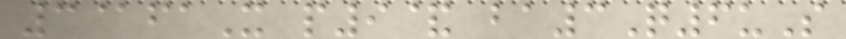3@faX p9& ba3Q6uS
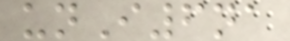unI6na
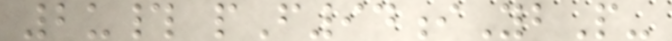2u# pF94iYbP-
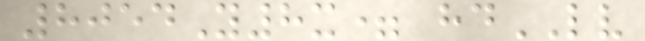8054Y8x= hdLV
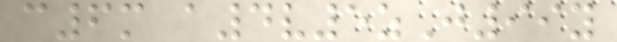c6m a4v5zJ99y
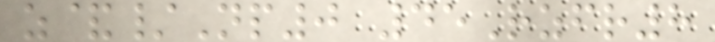z&/Np0 45Rzfr8
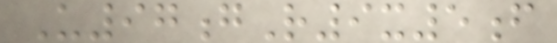U97gR9x5f
